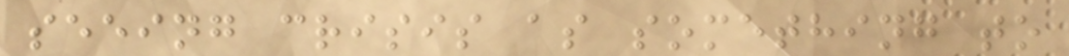seeing crisis as something to
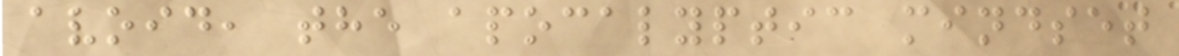avoid, the apocalyptic mindset
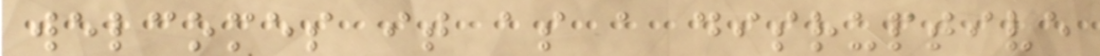welcomes it as a disruptive
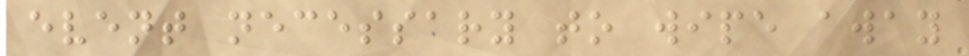event necessary to wipe away
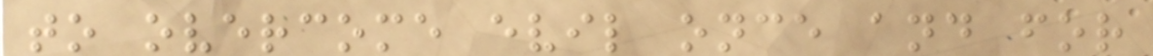to overcome evil once and for
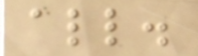all.
